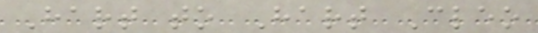Hart to Hart Cleo
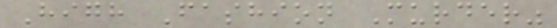High Fashion Murder"
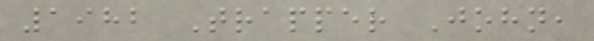1982 Trapper John,
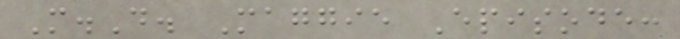M.D. Maggie Episode:
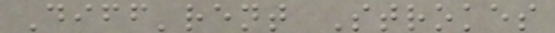Diff'rent Strokes
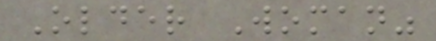Older Woman"
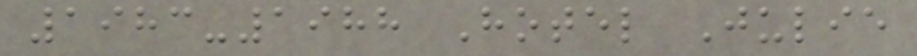1983-1988 Hotel Julie
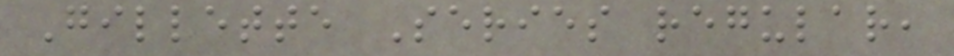Gillette Series regular,
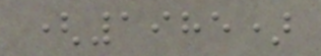(1985)
